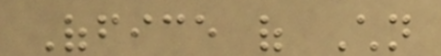Office of Children
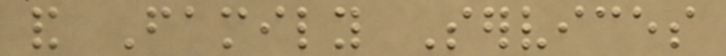and Family Services
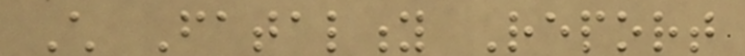Child Fatality Report
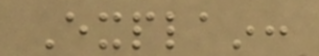Explain:
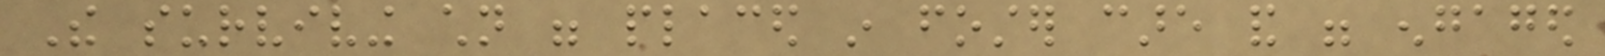The surviving children were placed in foster care and were engaged
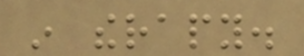in therapy.
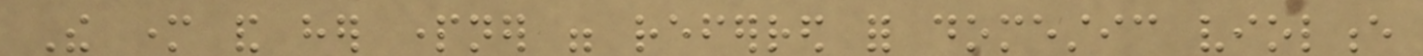The mother and her partner were referred for domestic violence
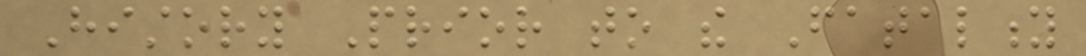History Prior to the Fatality
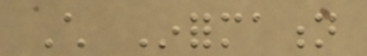Child Information
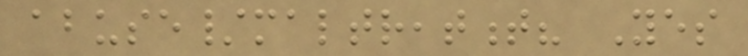abuse/maltreatment? Yes
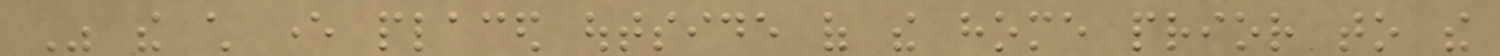Was the child ever placed outside of the home prior to the
